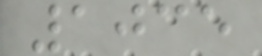1035
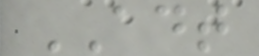ADT
